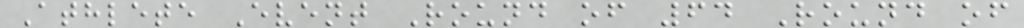Athlete Event Round of 64 Round of
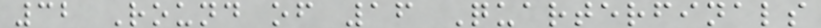32 Round of 16 Quarterfinals
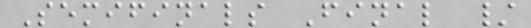Semifinals Final /
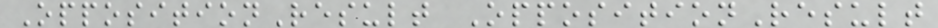OppositionResult OppositionResult
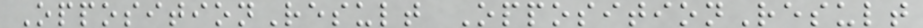OppositionResult OppositionResult
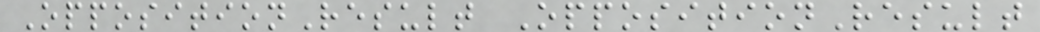OppositionResult OppositionResult
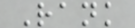Rank
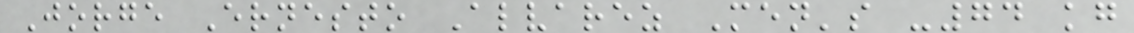Jorge Ernesto Alvarez Men's -74 kg
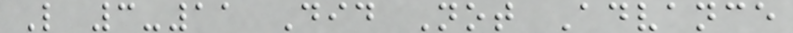L 3-11 Did Not Advance
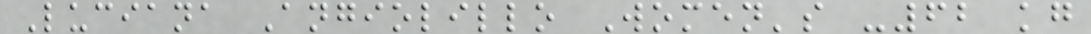Luciana Angiolillo Women's -62 kg
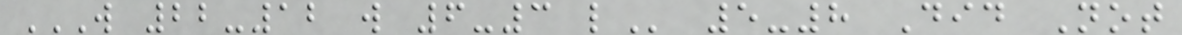W 22-12 W 6-3 L 5-8 Did Not
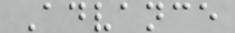Advance
